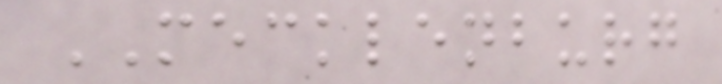MECKLENBURG
